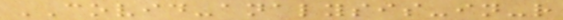COVID-analysis-in-r
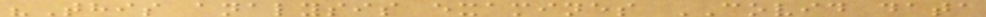"This analysis examines COVID data
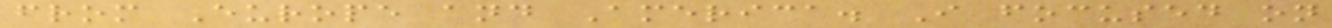from Europe and America. I focused on
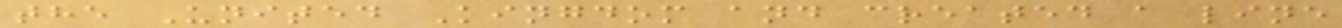the United Kingdom and created a line
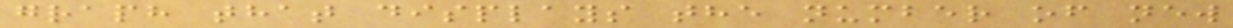graph that displays the number of new
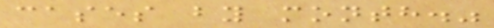cases by month."
